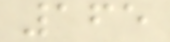165
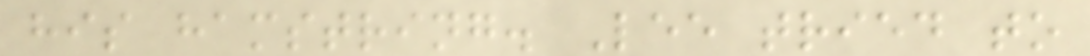his hamstring. Lee tried to
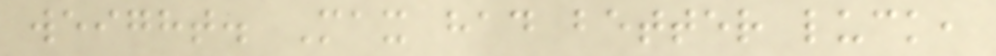weight. Max had better luck,
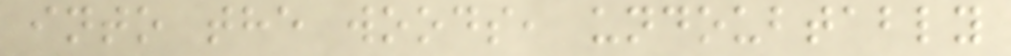into the woods, undoubtably
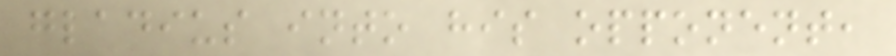gladius into his opponent,
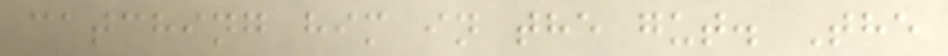catching him in the gut. The
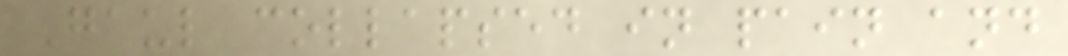Gaul collapsed in pain and
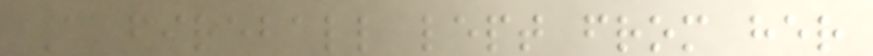A fireball lept from her
